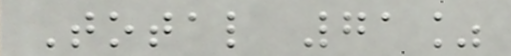Total 71%
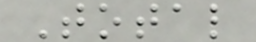Total
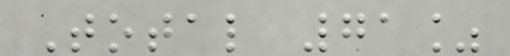Total 71%
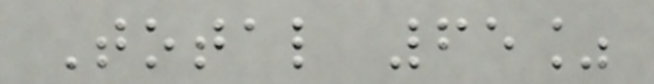Total 65%
